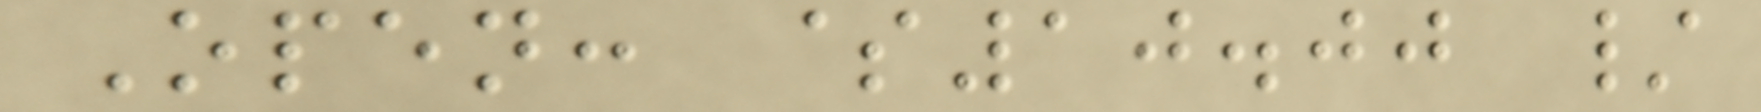Open: $10.00 /
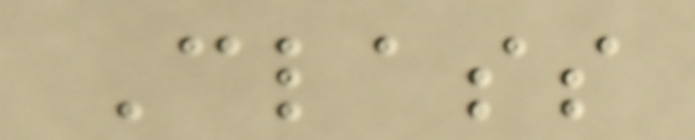Class
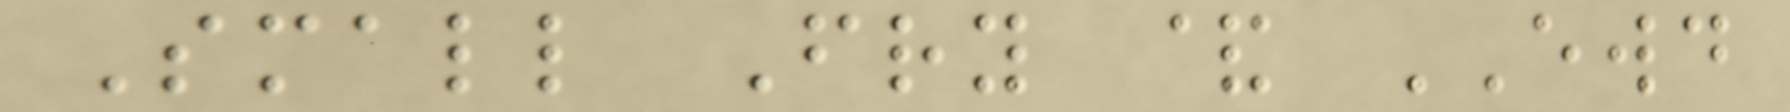Small Fry & EWD
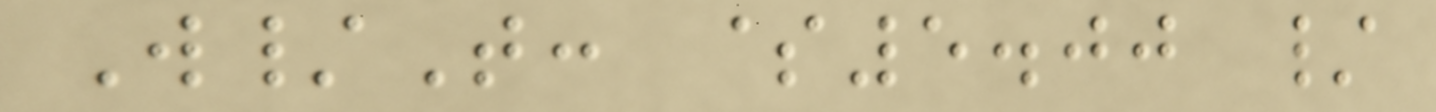W/T: $5.00 /
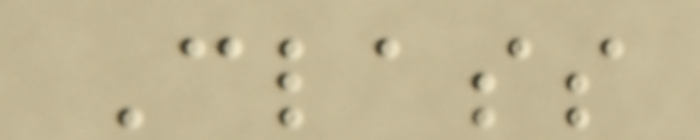Class
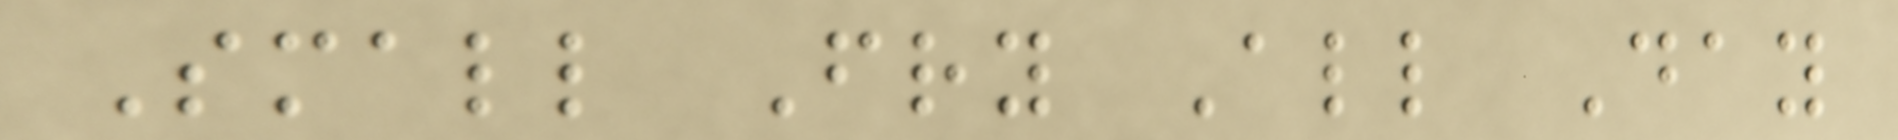Small Fry All Day
